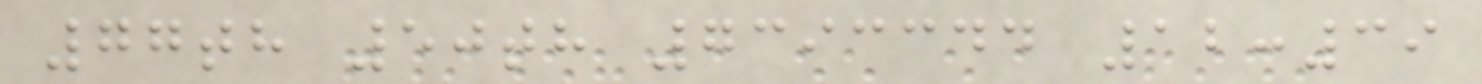77th 50th 7393344 12:39
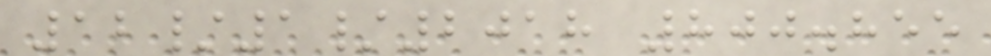12/1/2018 800.855
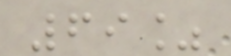69%
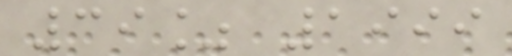39% 1999
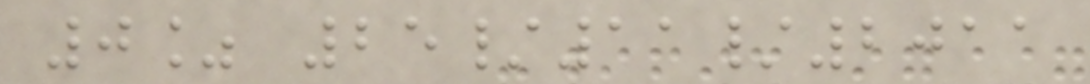0% 25/11/2011
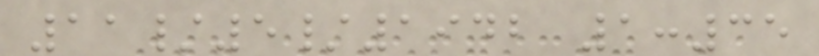11/5/1942 1:35
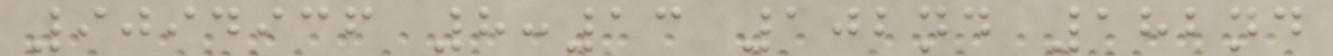9094936 8:13 102nd 182nd
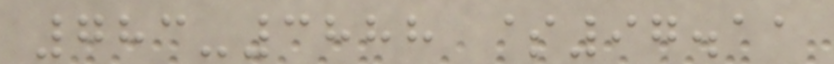783-3888 $97.11
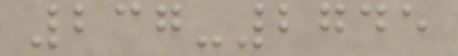237-2745
